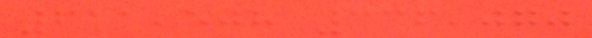611,508 336,070
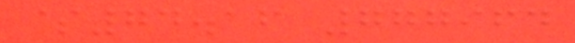$74.16 777964
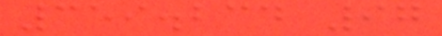359.234 97
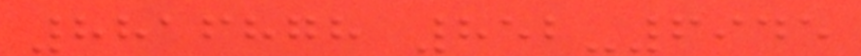8816878 852-6945
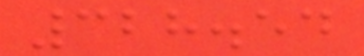328.54
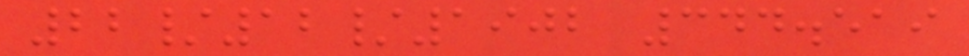22/12/1902 344.519
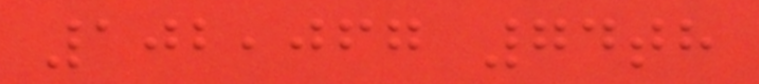102,067 74th
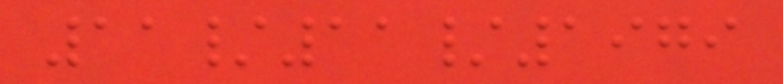11/11/1979
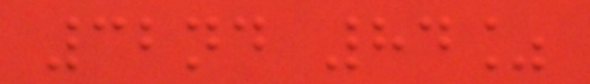32nd 84%
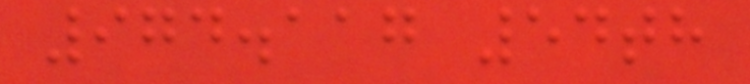974.117 54th
